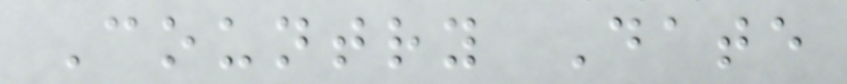Country Date
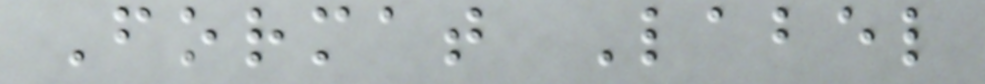Format Label
